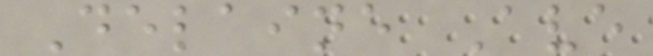Delaine Ave
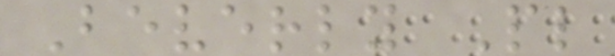Beverly Pl
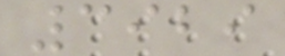3929
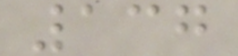137
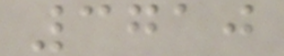3710
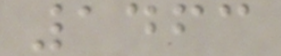1463
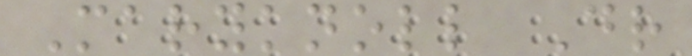Maryknoll Dr
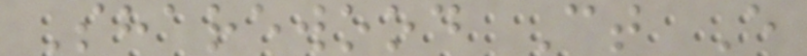Sharewood Ct E
